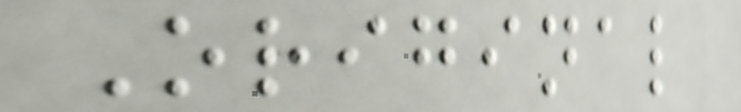Original
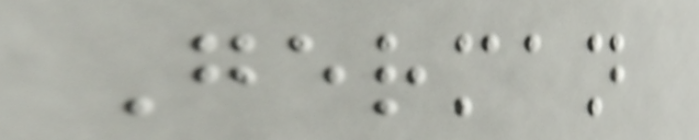German
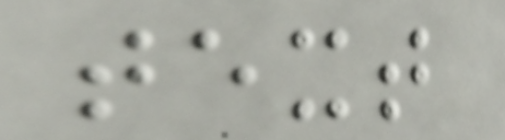text
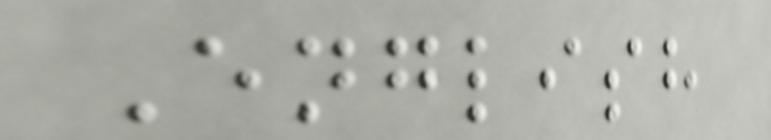English
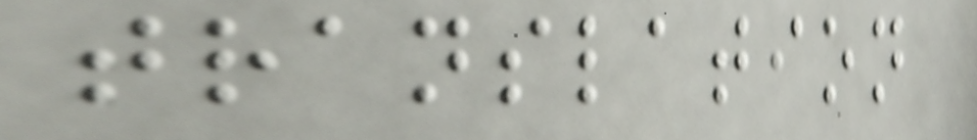translation
